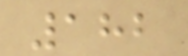182
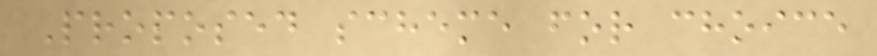Proposed scheme for choice
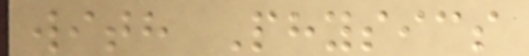with Physics
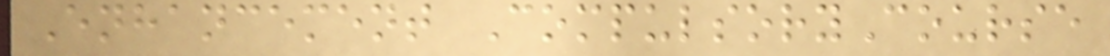Enhancement CompulsoryCourse
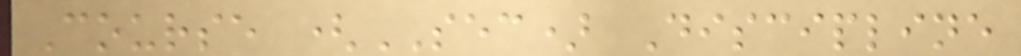Course (SEC) Discipline
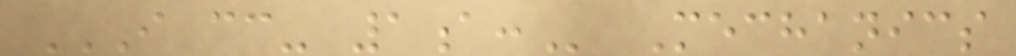I CC- 1A: Mechanics
